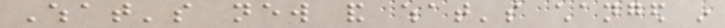What's new and what's changed in
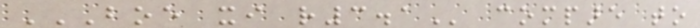BOE XI R3.1 compare to
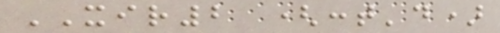XIR2 (cont'd)
